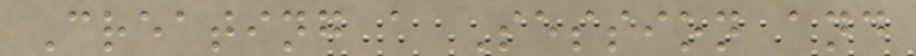Creating a Session and
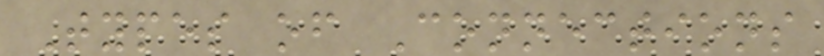Types of Connections
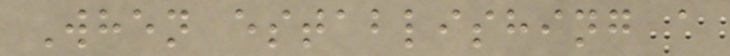When establishing a
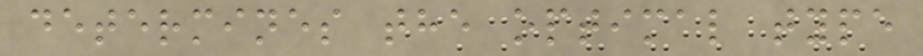determines the optimal type
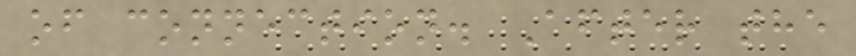of connection. After the
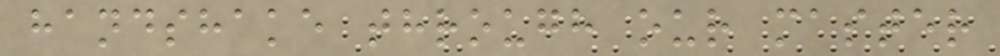handshake through our master
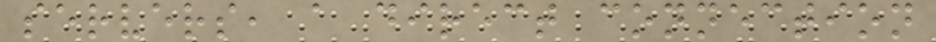servers, a direct connection
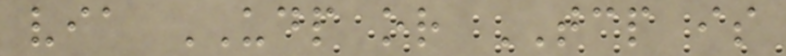via UDP or TCP is
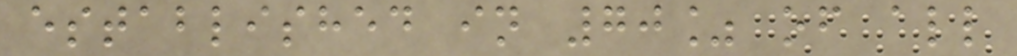established in 70% of all
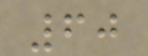60
